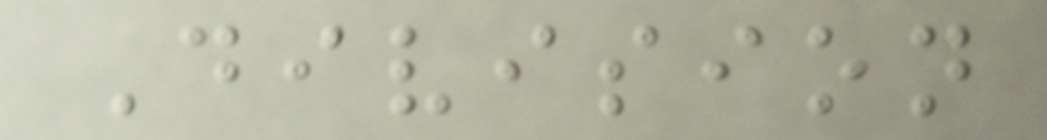Division
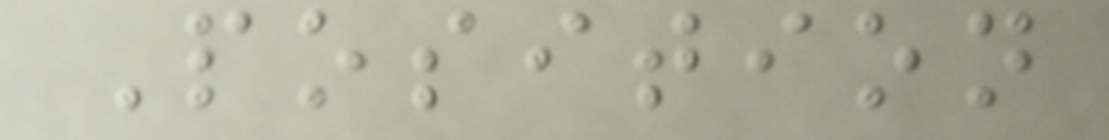Position
